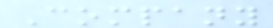Company
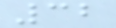32
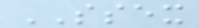SSEX
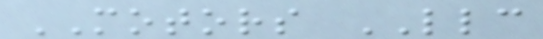MOTORS LLC
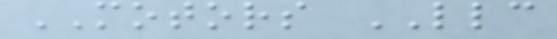MOTORS LLC
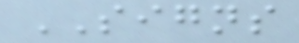SIGNS
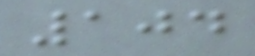104
